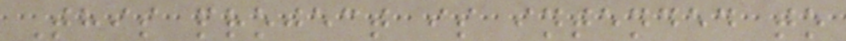This project is intended to
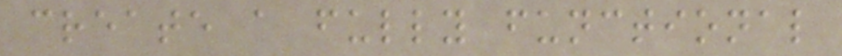create a fully functional
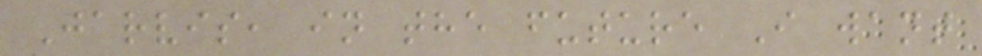Jarvis, in the future I want
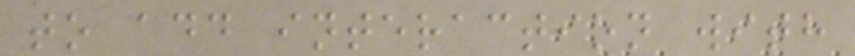to add interaction with
